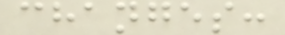changes:
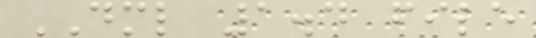DML 1.4 file
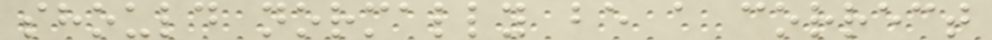should normally be a correct
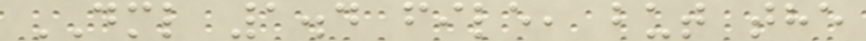DML 1.4 file, but the
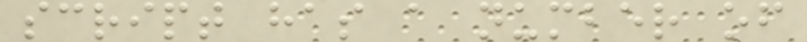script has a number of
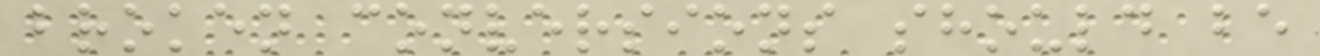broken conversions should be
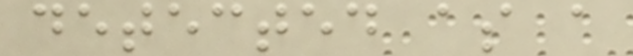detected as a
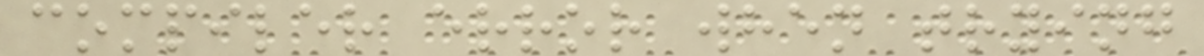compiler error when trying
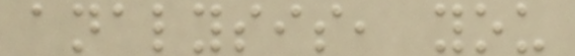analysis, you
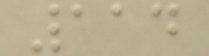114
